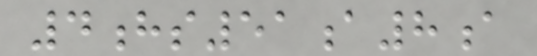4hs51a8a
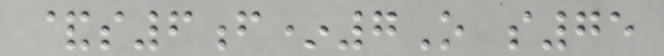&s6f*7O s75
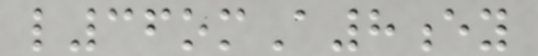l36omA8ey
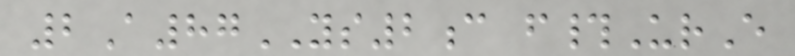2A87YS2c f#UrE
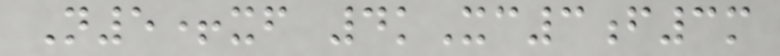N5+xf 4kXc3f3m
